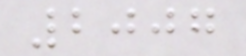2007
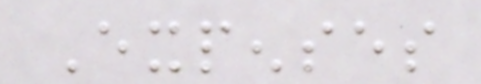Expenses
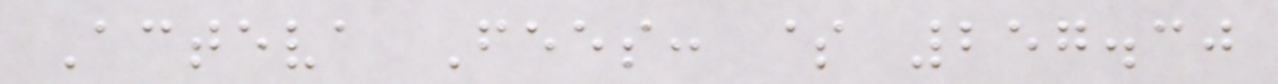Acteva Fees: $ 257.30
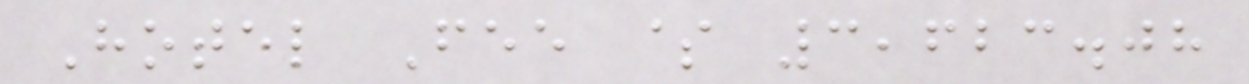Hotel Fee $ 3,623.08
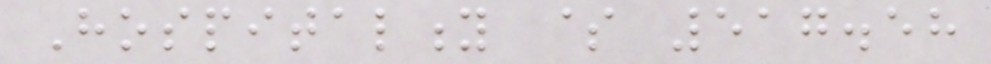Hospitality $ 517.58
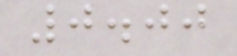0.00
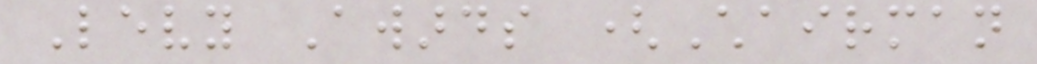Levy Awards (Chairman
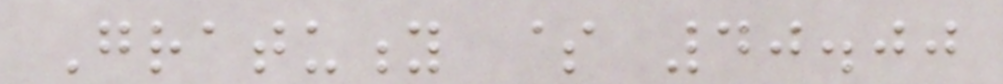Gratuity $ 40.00
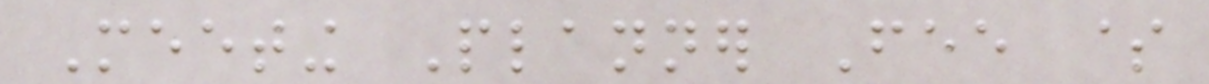Meeting Planner Fee $
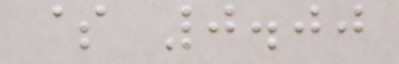$ 0.00
